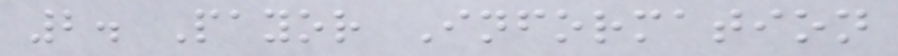2. Payor Information
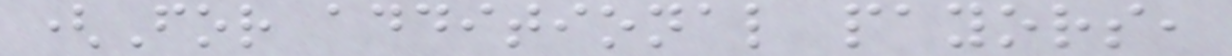(For additional payors,
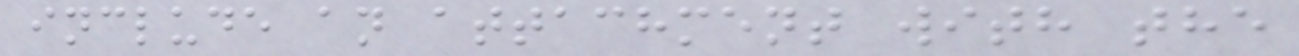include an attachment with the
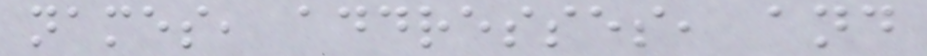names, addresses, and
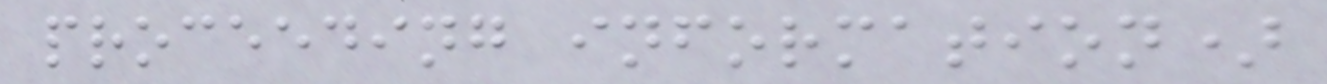proceeding information)
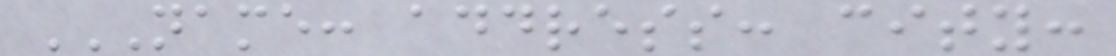NAME: ADDRESS: CITY:
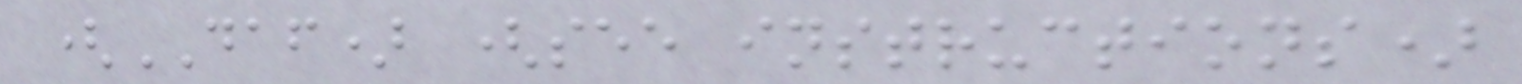(DAF) (see instructions)
